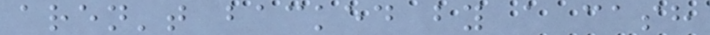aren't backed by a cash
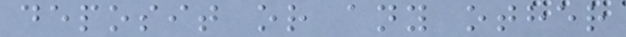deposit or any other
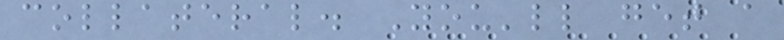collateral. You'll get a
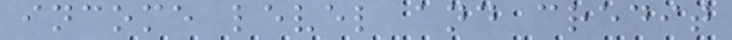income level and credit
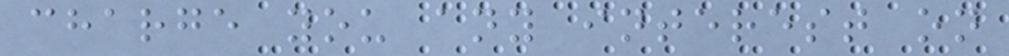charge you any interest on
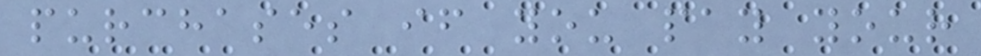purchases if you pay your
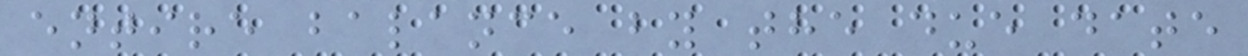entire balance by the due date
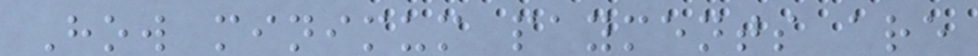How minimum payments are
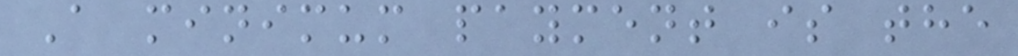A minimum payment is the
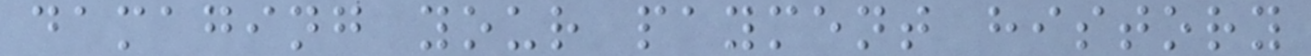damaging your payment history
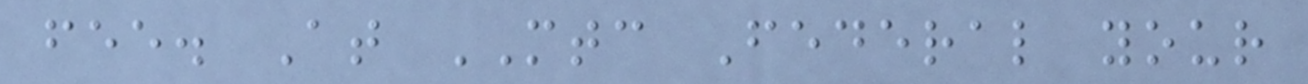fee. At MTC Federal your
